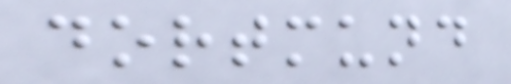dortmund
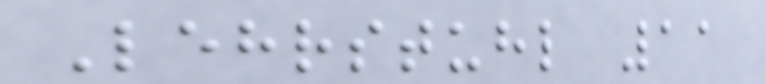Lehrstuhl 11
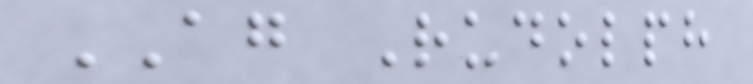AG Rudolph
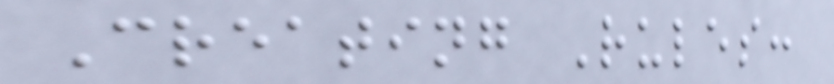Creating Rules:
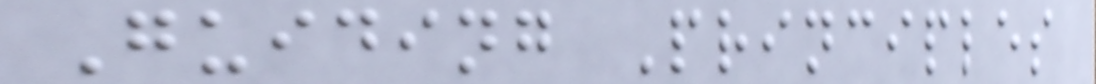Guiding Principles
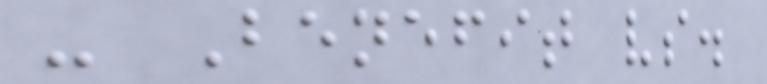- Benefit vs.
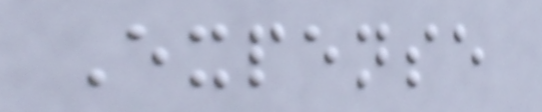Expense
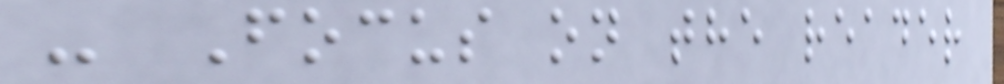- Focus on the reader
